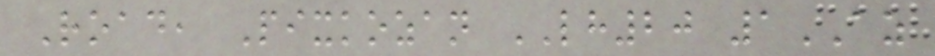Road, Pixkozan LH20 1AZ
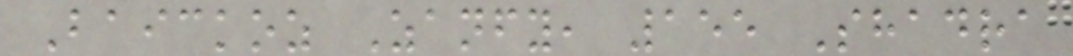Baickoz Zanfy, 155 Shadra
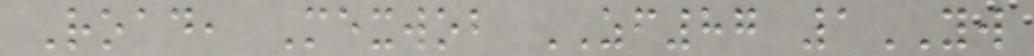Road, Mexwob ZF87 1YW
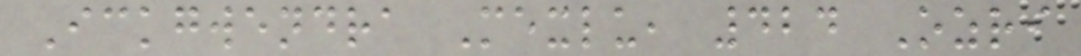Ickgwendra Mexlu, 424 Ozri
